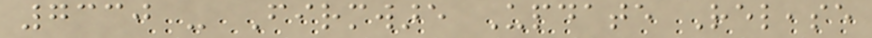7330 - Firmware Update Release
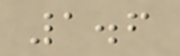1.6
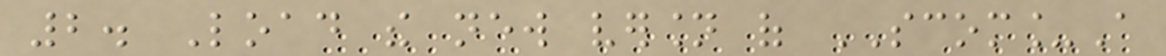2. Load the new version of SCOM_A
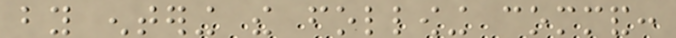by entering the following command:
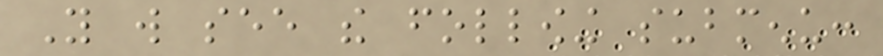You will see the following submenu:
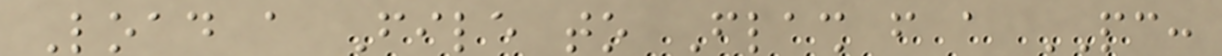Load a File to Flash from a PC:
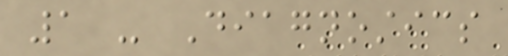1 - Diagnostics
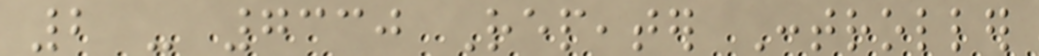2 - 7330 Repeater Controller
